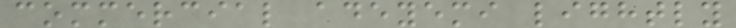commercial adeyemi lightly
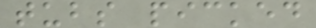tubs picked
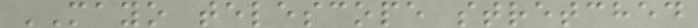MAYO telescope stretched
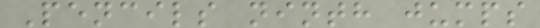Pencils ninth jumps
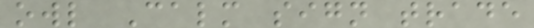owl Calm sign trade
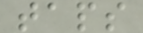taps
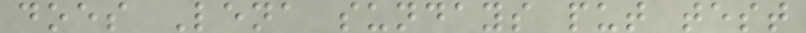does Lena sundays put test
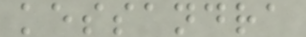kessandra
